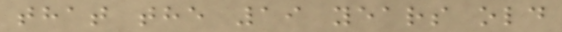that the 19 years old
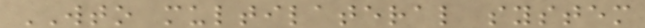WTO multilateral system
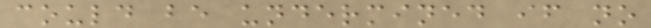could be undermined if no
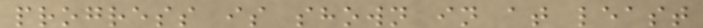progress is shown in at least
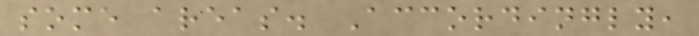some areas. Accordingly,
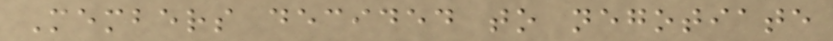Members decided to negotiate
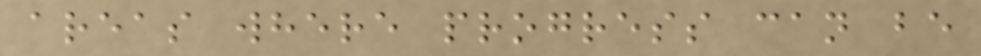areas where progress can be
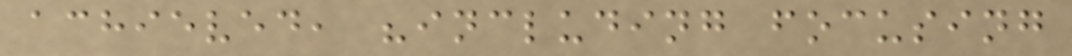achieved, "including focusing
